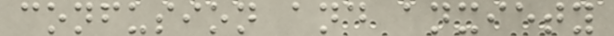confusion and anxiety
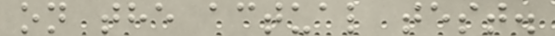on the actual test.
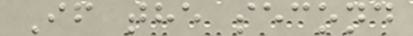If the second
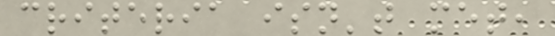criteria isn't met,
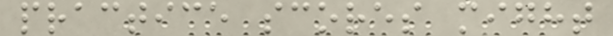practice scores might
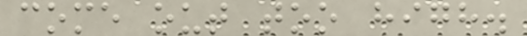come out too high.
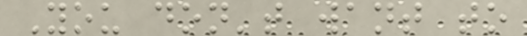You don't want to
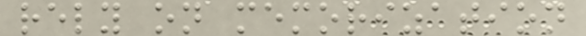rely on memorization
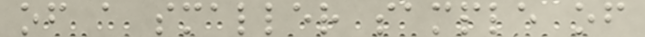of a smaller sample of
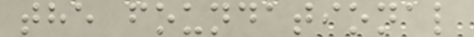the foundational
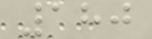180
